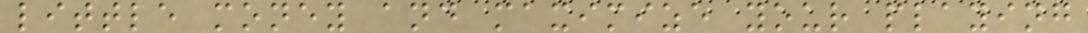little money and maximize your playing
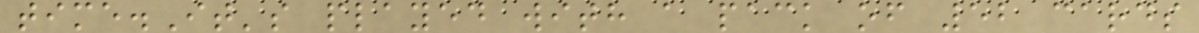time.It's played with a pack of 52 cards
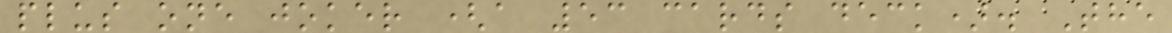plus one joker (a 53 cards deck). The
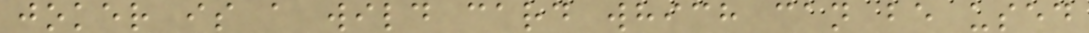joker is a wild card which can be used
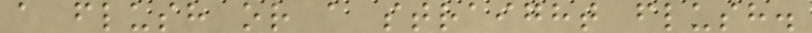a flush or a straight flush.
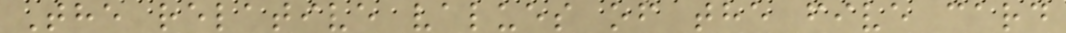The relative values of the five card
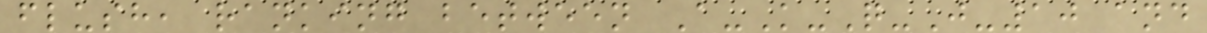flush, ranking between A-K-Q-J-10 and
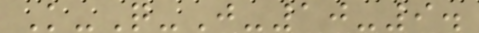K-Q-J-10-9.
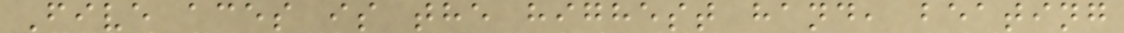Five aces is the highest hand, beating
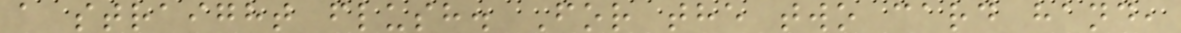a straight flush. For the two card hand,
